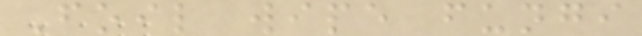Foil wipe fungi
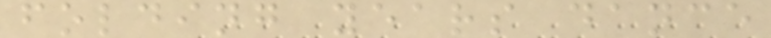folding years dance
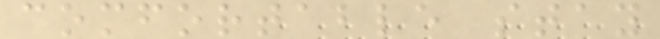comfortable stay
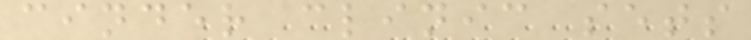cinder clinic sets
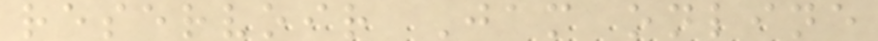reservoir Jam online
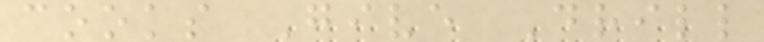cooks Give Drill
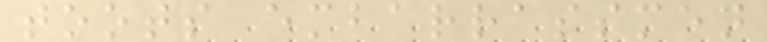toots embarrassmen
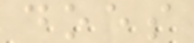does
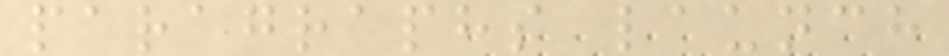paragraphs launch
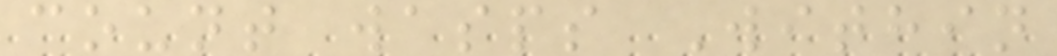count wasps Within
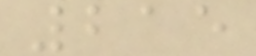215
